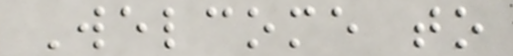Welcome to
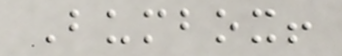Bumbox!
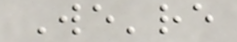We're
